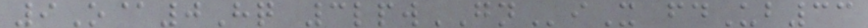9O@0Hq 3lpwGNiX fdUb33
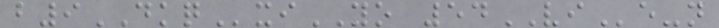b9DKQxiYO 54VIe-n
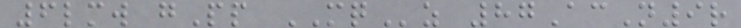6lmw gPp MQz 87AcN9r
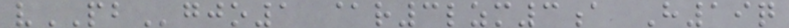vPBgjo1 @r3lzm3a H19q
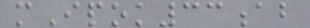mIpok33ab
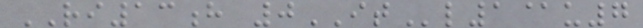RI13h 0ITl1@u7
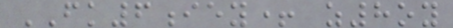FK6iey+ z8oy
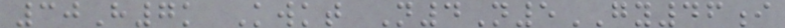30H7k Kwkt N4N5GY46i
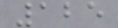125
